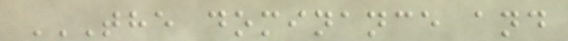THE DOMINANCE AND
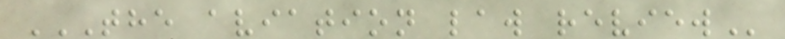THE AVIATION LAW REVIEW
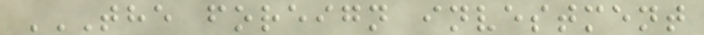THE FOREIGN INVESTMENT
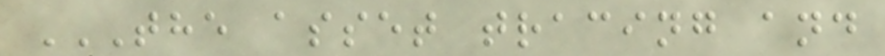THE ASSET TRACING AND
